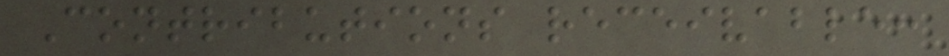Contributions receivable:
